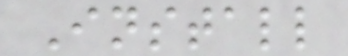Install
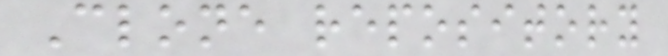Clone repository
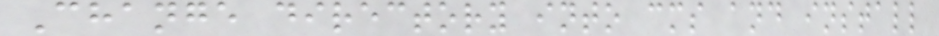Change directory into cms and install
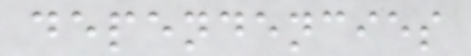dependencies
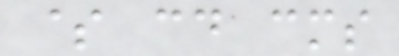$ cd cms
